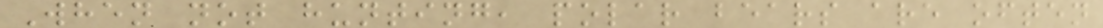When not hunting, polar bears are often
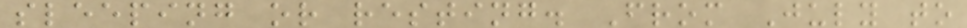sleeping or resting. From July to
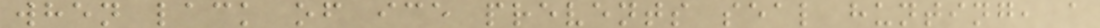when lack of ice prevents seal hunting, a
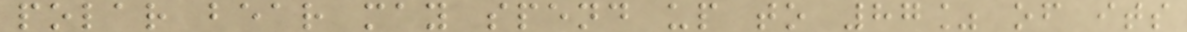polar bear may spend up to 87% of its
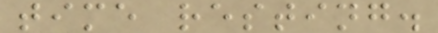time resting.
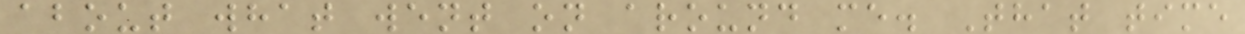about what went on around me. That time
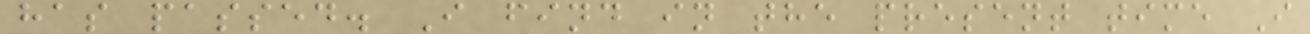has passed. I find in the present time I
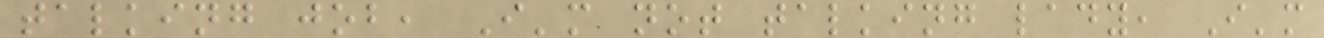talking job, I'm not talking lady, I'm
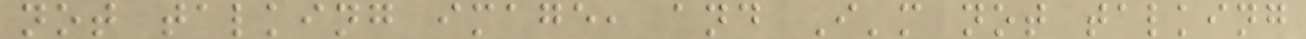not talking image, and I'm not talking
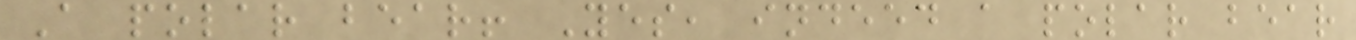A polar bear! Yes, indeed a polar bear
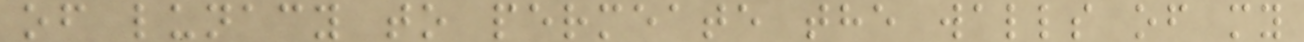of lunacy to permeate the walls of my
